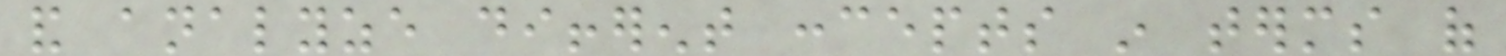and analyze different concepts in terms of
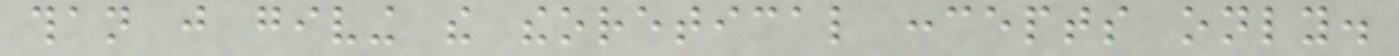than just giving the theoretical concepts only.
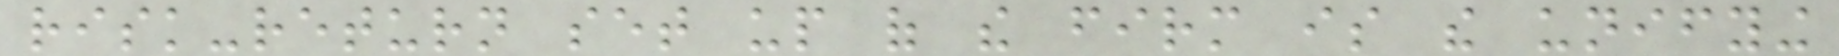risk-return set up of the firm is the unifying
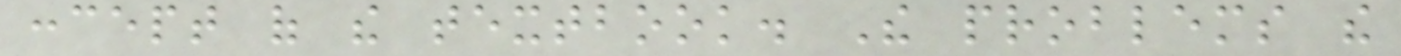concept of the textbook. The problems the
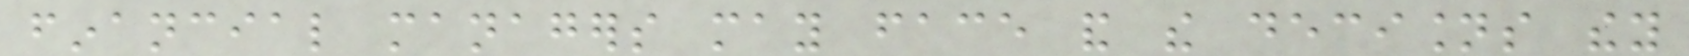financial managers may face and the decisions they
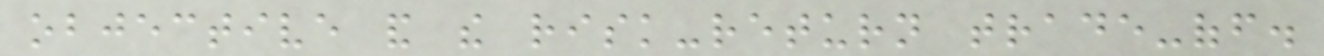objective and the risk-return trade-off.
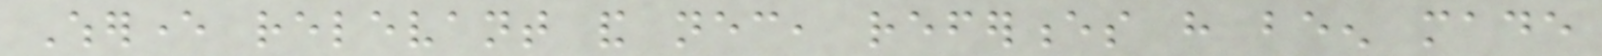Wherever relevant and necessary, references have been made
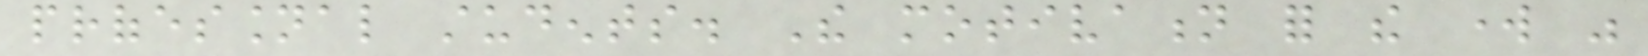professional students. The motivation for the work was
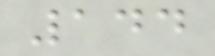144
